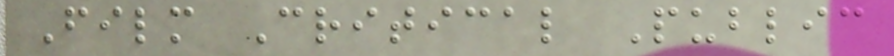Film Critical Public
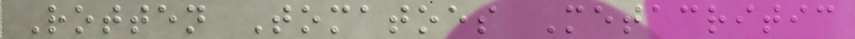Rotten Tomatoes Metacritic
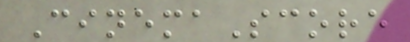CinemaScore
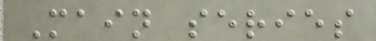Main series
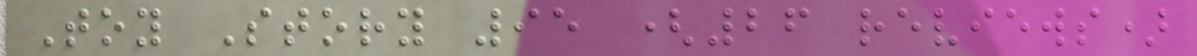Toy Story 95 (26 reviews)
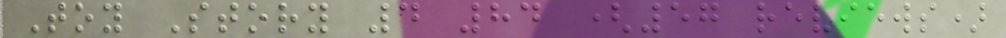Toy Story 4 84 (57 reviews)
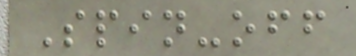Spin-off
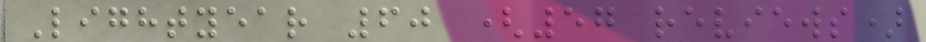Lightyear 60 (57 reviews)
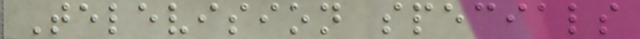Television specials
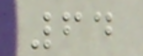64
